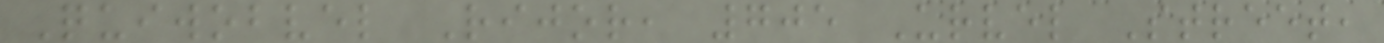Quiwobvel Rijor, 705 Urvel Street,
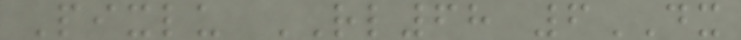Pixlu RL68 6DX
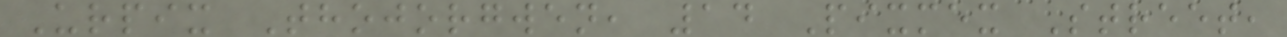Urpix Thojorgwen, 14 Pixmex Street,
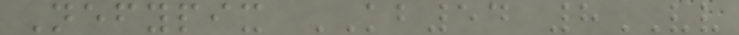Nefypix KB54 8VV
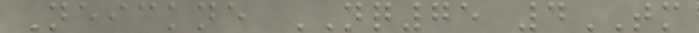Neickne NQ75 4TM
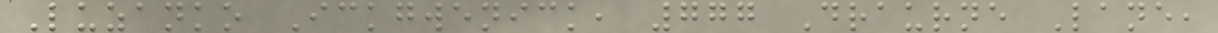Luzanko Ickgwenick, 777 Draurne Lane,
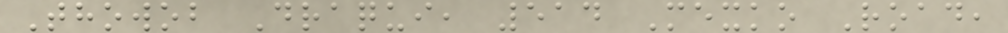Thowob Draqui, 514 Mexko Road,
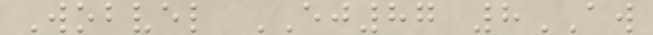Wobvel EJ87 8AW
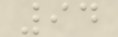94
